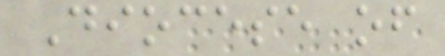Diocese of
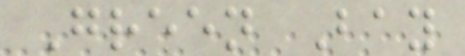Green Bay
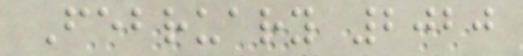February 2020
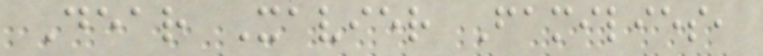Dear Xavier Families,
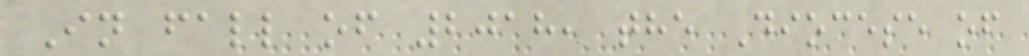In fall of 2018, the Diocese of
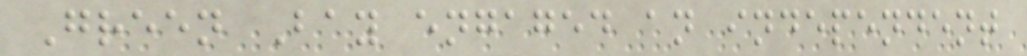Green Bay engaged an independent
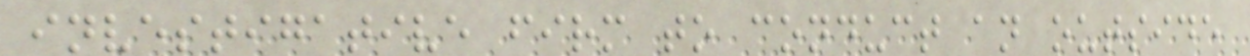investigative firm to conduct an outside
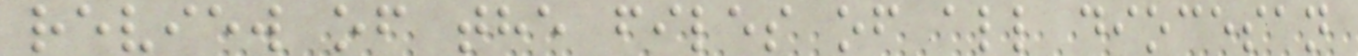review of the files of all diocesan
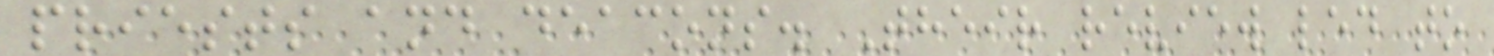priests and deacons. Their review led to
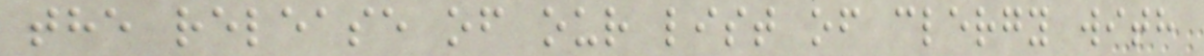the release of our list of clergy with
